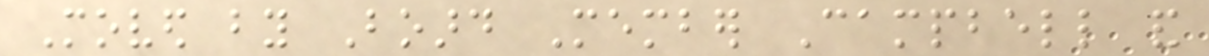Moved by Board Member Campbell and
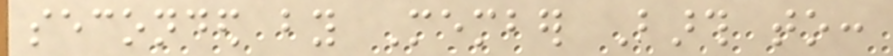seconded by Member Barth to:
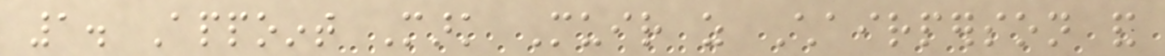1. Appoint Mark Muir as Chairperson and
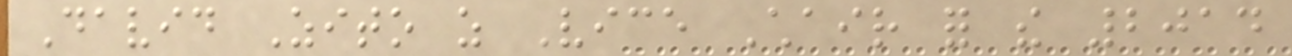David Zito as Vice Chair for the 2014
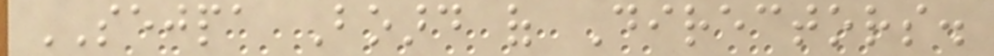SEJPA Board of Directors.
